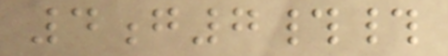4g7##
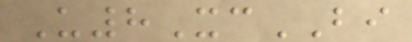U8XcBI
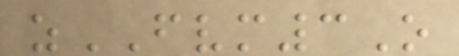zFVM3O
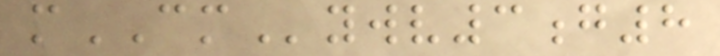mCMywv3g8
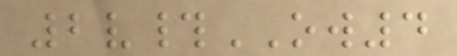2v#OW4
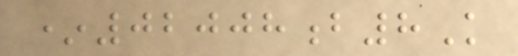*02008b8K
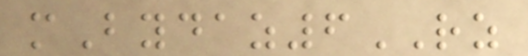mBydaz6RZ
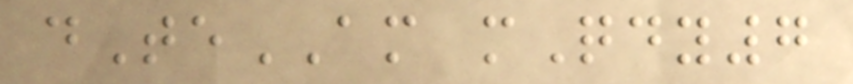dTeAM mQdy7
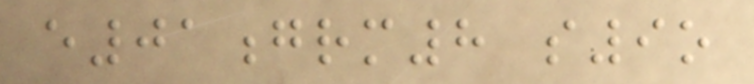e01grm8 s9o
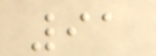91
